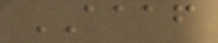AAAF
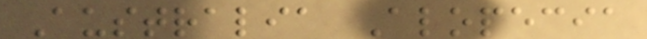Australia Alopecia
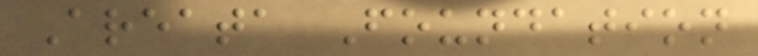Areata Foundation
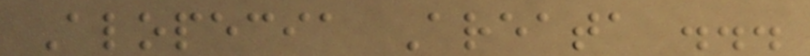Alopecia Areata ...
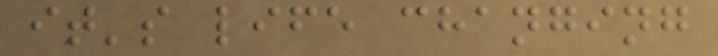it's life changing
